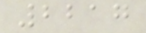2217
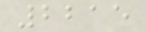2215
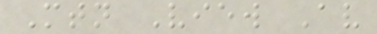Mtn View Av
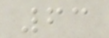63
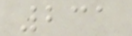231
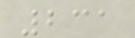231
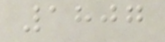1807
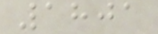1801
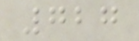727
